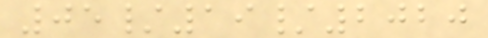05/19/2020
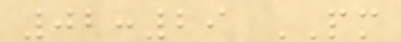02:29 PM
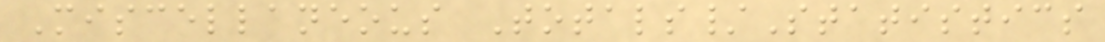Miscellaneous Totals/Statistics
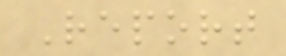Report
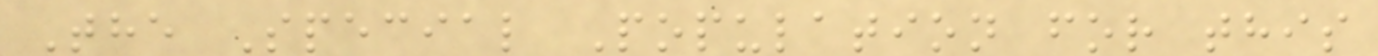The Special Population for this
